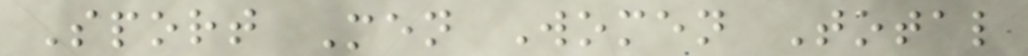Sport Men Women Total
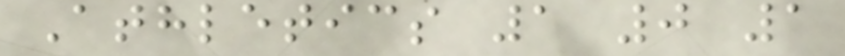Athletics 1 0 1
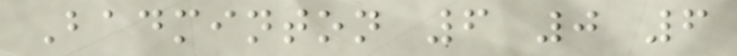Badminton 6 0 6
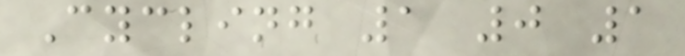Cycling 1 0 1
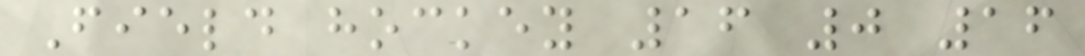Field hockey 16 0 16
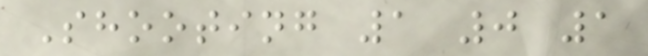Shooting 1 0 1
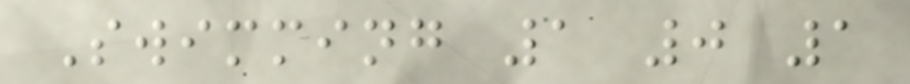Swimming 1 0 1
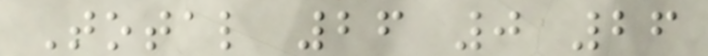Total 26 0 26
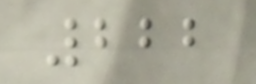222
